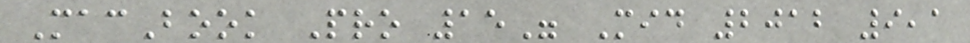MacBook Pro 15" Mid 2012 9,1
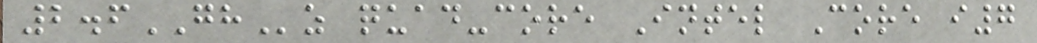2.6GHz quad-core Intel Core i7
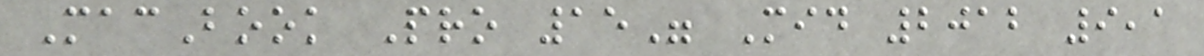MacBook Pro 15" Mid 2012 9,1
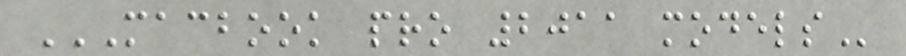MACBOOK PRO 2011 MODELS
